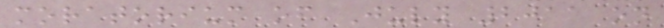moratorium of July 2011 on
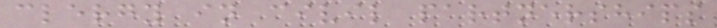clergy in civil partnerships
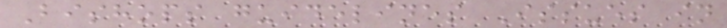Bishops guidelines Issues in
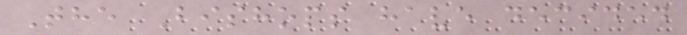The Bishops have decided
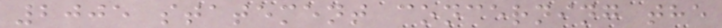2005 statement concerning the
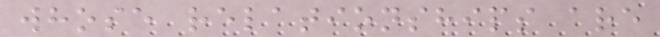whose relationships are
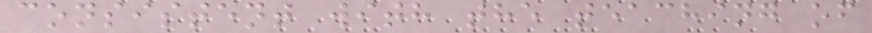consistent with the teaching of
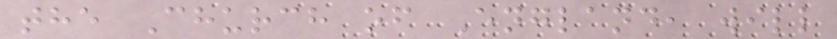the Church of England, will
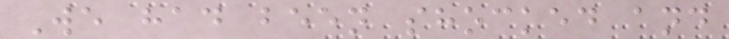We had been shocked and
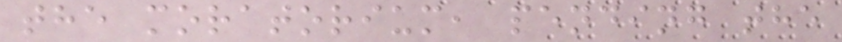the moratorium, pending the
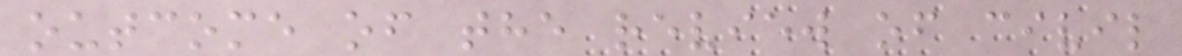outcome of the review of civil
